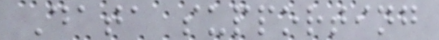Data supporting
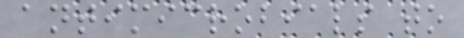antimicrobials to
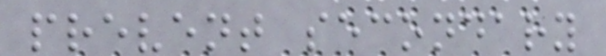prevent secondary
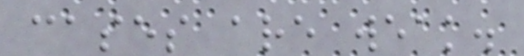cases are weak.
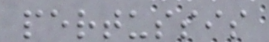pertussis
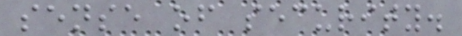sense of security.
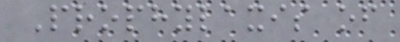Prophylaxis of
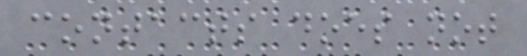contacts does not
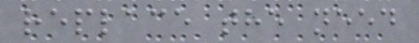replace the need
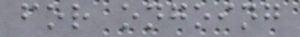for ongoing
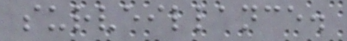surveillance.
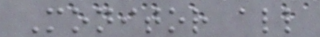Monitor all
